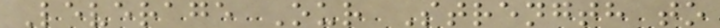Leverage Our Strength to
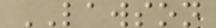LAWSON
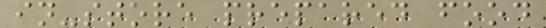in-store prepared food
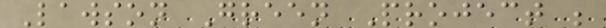Lawson Green Project ;
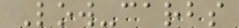Low-carbs
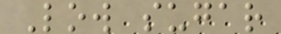Low sugar
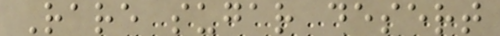Rare sugar desert
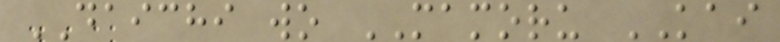DAICHI wo MAMORU KAI
